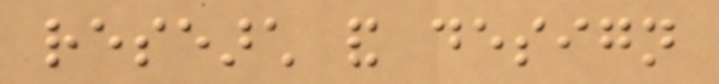research and design
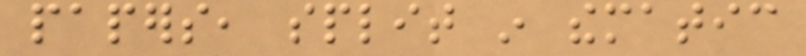papers, split in thematic
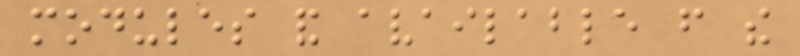modules and available from the
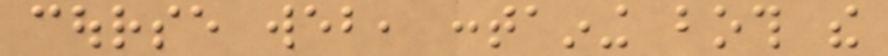course web, containing both the
